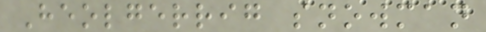Heolgerrig snowman
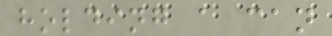holding a can
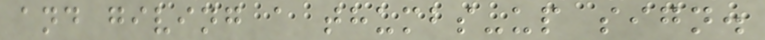and giving a thumbs-up sign.
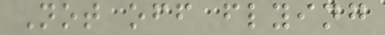Not off flying
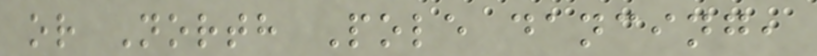or North Pole dancing,
